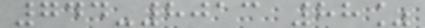744-8013 88%
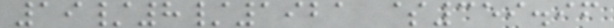19/8/1921 $359.96
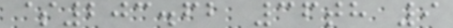$203.62 36th 9
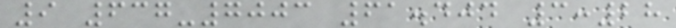9 637-7003 61.404 3:28
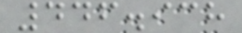446.938
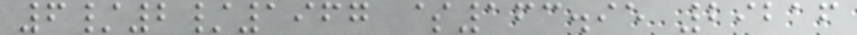6/2/1967 $163.95 29216
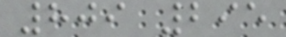809 295
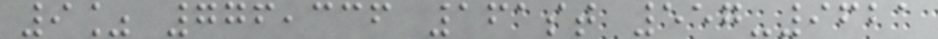9% 776,336 161st 557-9621
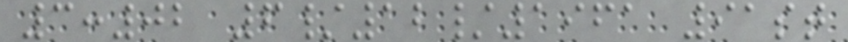3:02 6/12/1961 91st
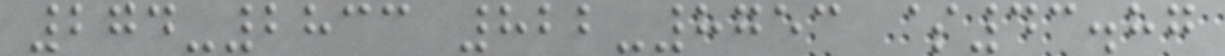274-2833 822-8753 $43.87
